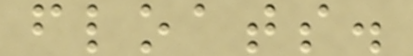floats.
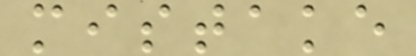mistake
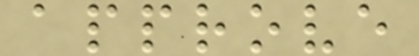approve
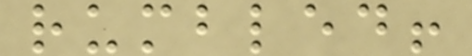rumbled!
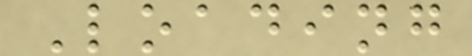Loading
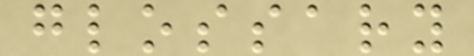glossary
